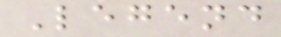Legend
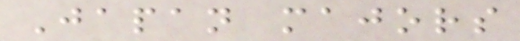Japan majors
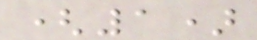(1)
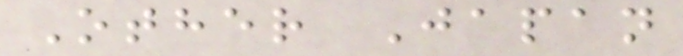Other Japan
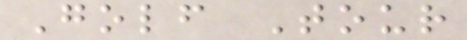Golf Tour
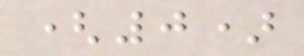(0)
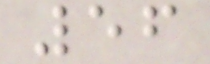56
